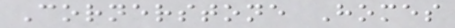Cornerstone Homes
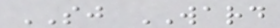SJ WARD
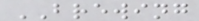BREWING
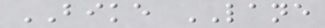BIKE LANE
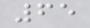65
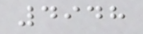4948
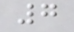7
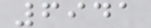6941
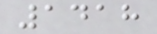1418
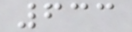633
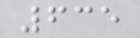635
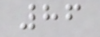86
